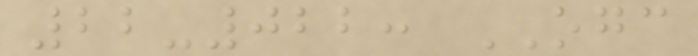22-022: OGC
